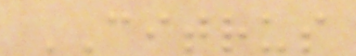CITRUS
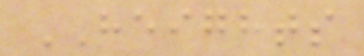HEIGHTS
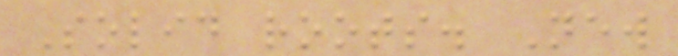Solid roots. New
